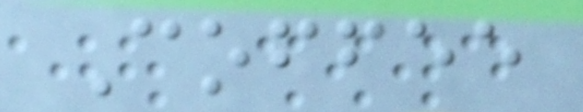Coffee
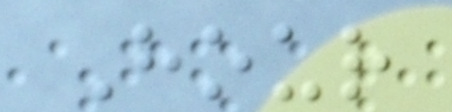Hour
